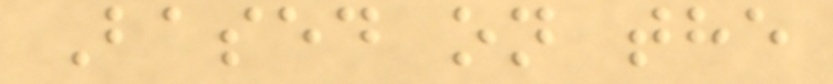Based on the
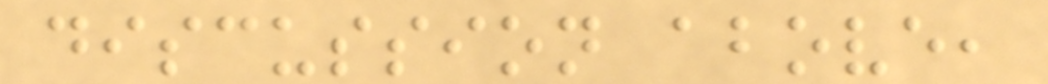discussion above,
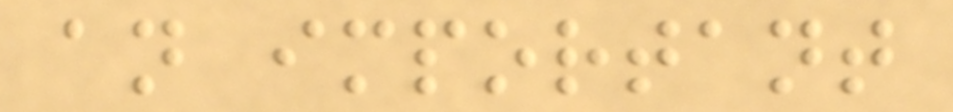an important
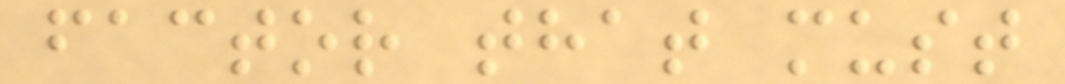factor that must
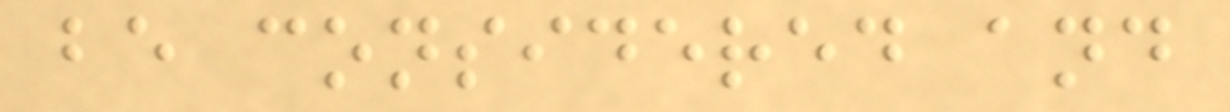be considered and
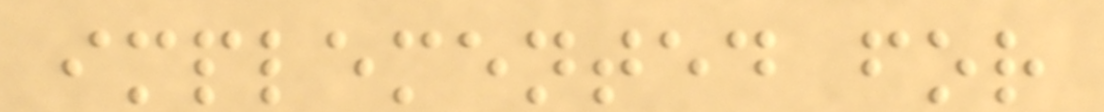implemented for
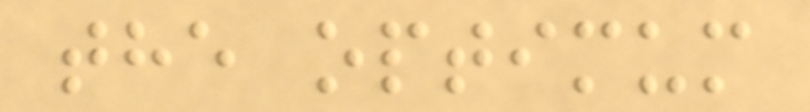the optimum
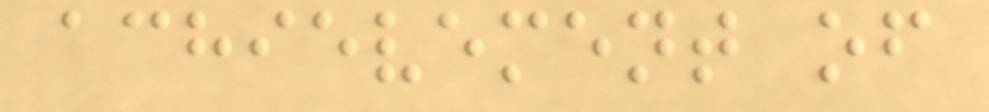achievement of
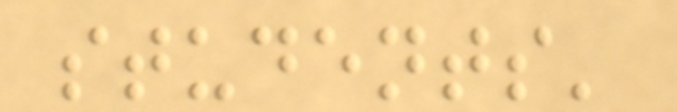students'
